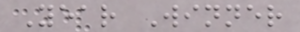Year Winner
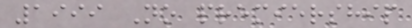1999 No premiership
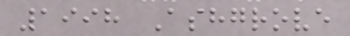1998 Ashgrove
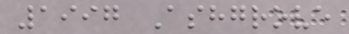1997 Ashgrove
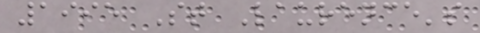1995 St Laurence's
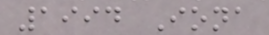1994 Iona
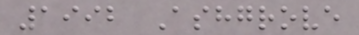1992 Ashgrove
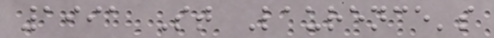1991 St Laurence's
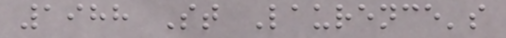1988 St Laurence's
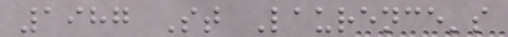1987 St Laurence's
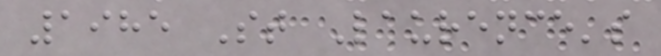1985 St Laurence's
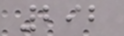292
